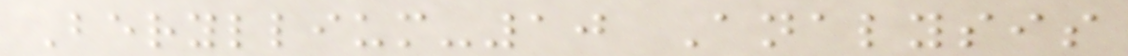Beryllium-10 Analysis
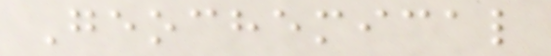Geochemical
